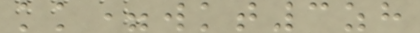kk=wkt3zh
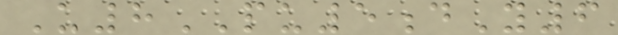U8PU5dY6
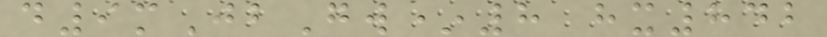d9mJbGw*8 hx842
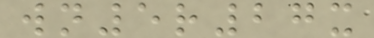wn5r27x
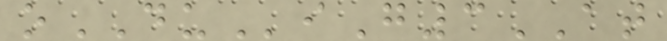oDUiG3AT
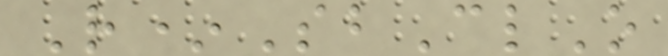R*SbClO
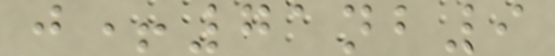j+71nb9
